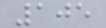105
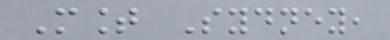Mount Sydney,
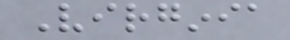Virginia
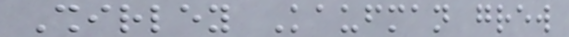Shirley Kaufman grew
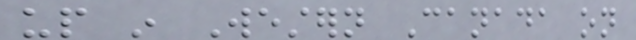up in Western Canada on
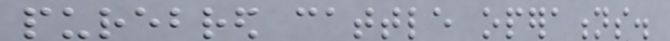purebred cattle operations.
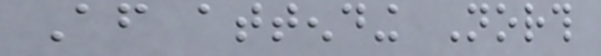After attending North
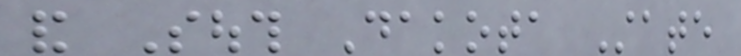and South Dakota State
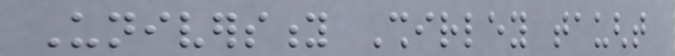University Shirley taught
